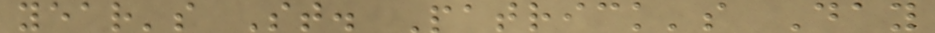year's St. Patrick's Day
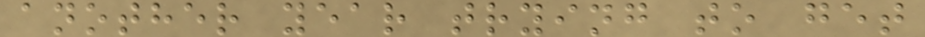another year trying to get
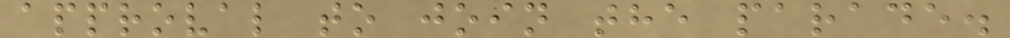approval to join the parade.
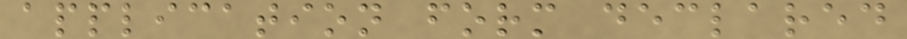application form declared
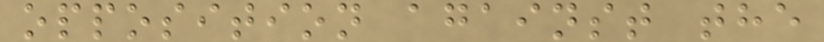opposition against the
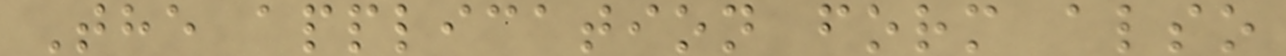The application form also
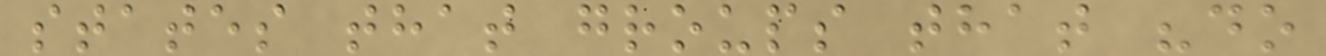states that groups that "do
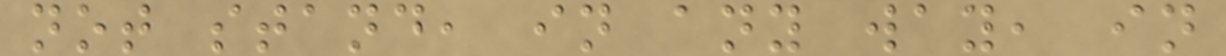not stand, in any way, in
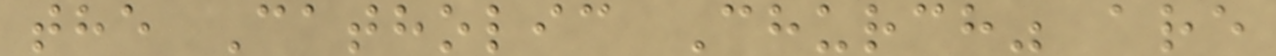the Catholic Church" are
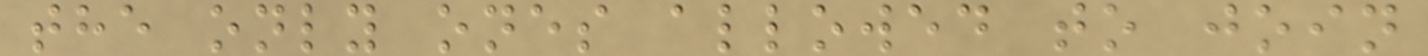the only ones allowed to join
